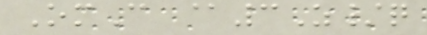OmC @3Z/q
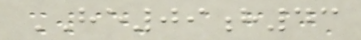HE09h43
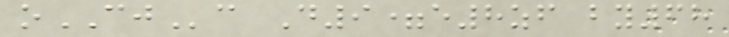oCJc D9=e8zf by68
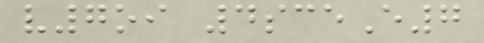v7oi 4sceE7
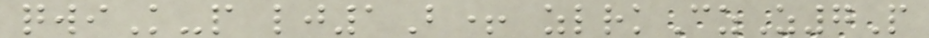qwiK-p lj1B+ zlrkCzZ7P
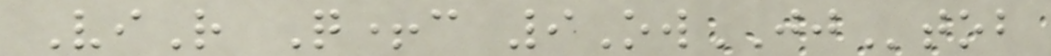ViR Q+c 9OwJJtob
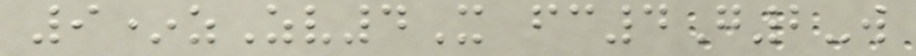9*zZv4X fc4G2-w
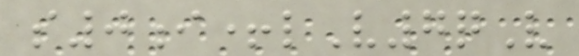s0i+lV7qV
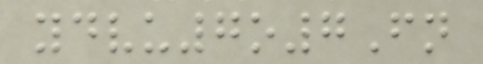ydvu7o7Fn
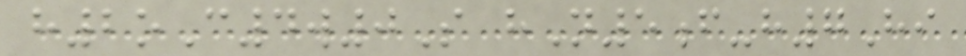h2oC4w0S hN5f-h7Hi
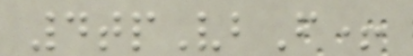4tpVbF+
